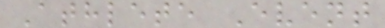Athlete Event
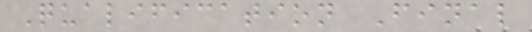Qualification Final
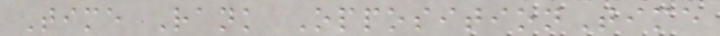Time Rank OppositionTime
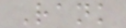Rank
